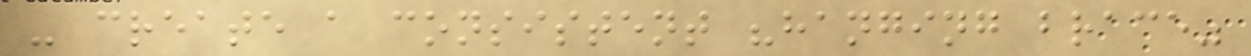- create a consistent "hanging brace"
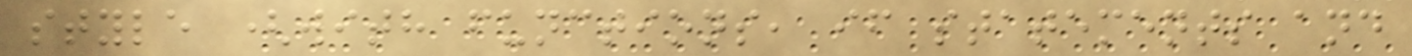style (with functions, if statements and
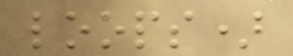loops)
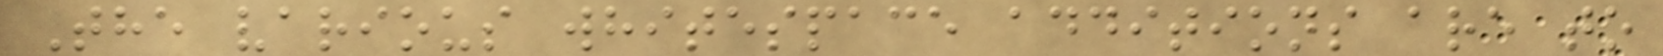The various whitespace additions are to
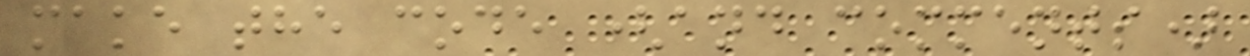make the code (and comments)
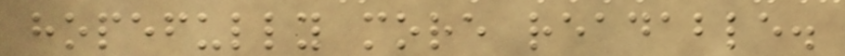hopefully more readable.
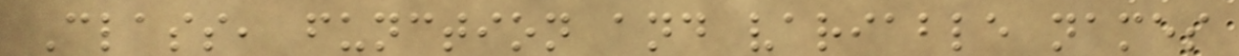Class, function and variable names
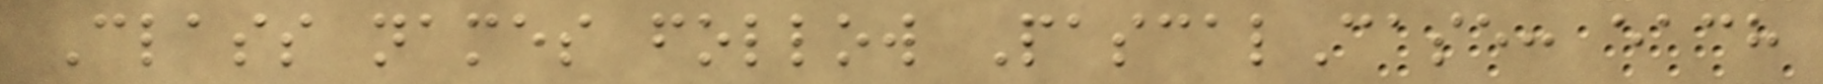Class names follow PascalCase: each
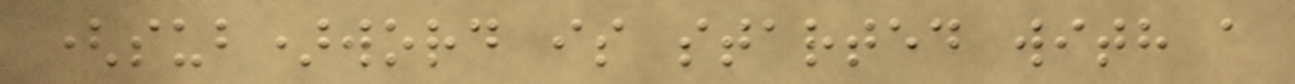(sub)word is started with a
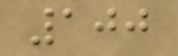100
